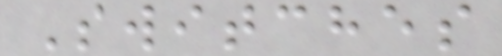Switches
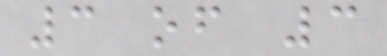3 of 3
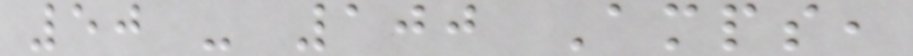50 - 100 Amps,
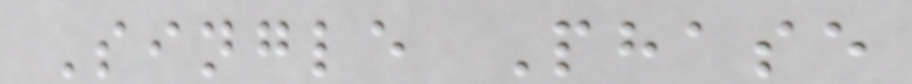Single Phase
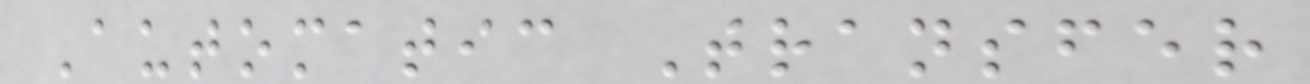Automatic Transfer
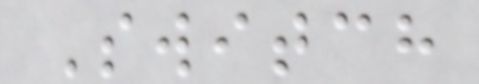Switch
